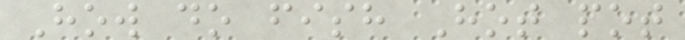How do fish Hot pot
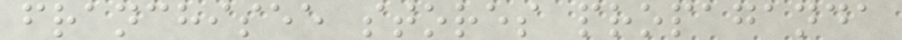franchisee stores propaganda
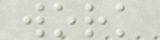work
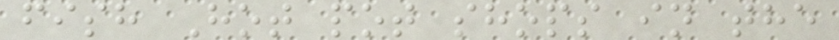fish Hot pot shops in the
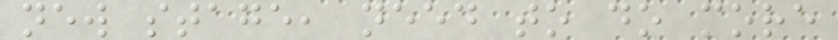new stage, need to do more
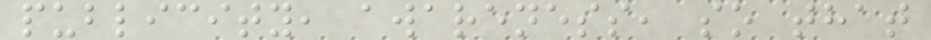publicity, awareness, so that
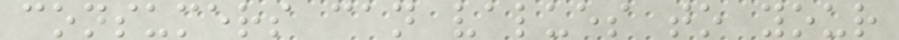consumers can values to your
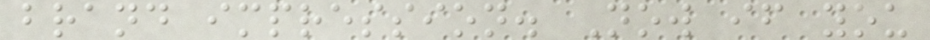brand impression. Now if you
